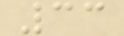33
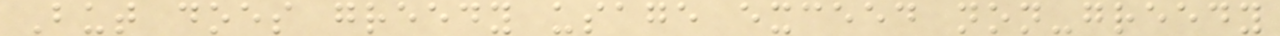But does greedy usage exceed non-greedy
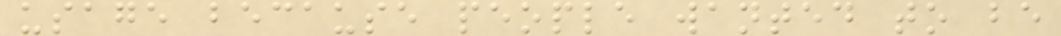usage because people wanted to be
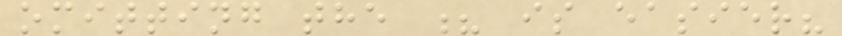omitting the ? is easier?
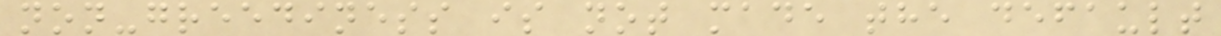non-greediness is not made the default
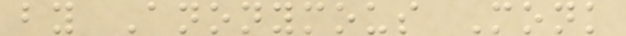by Anonymous Monk
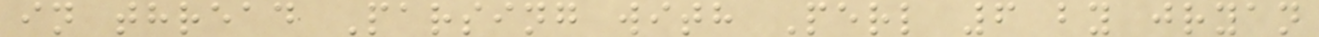in thread Parsing with Perl 6 by jryan
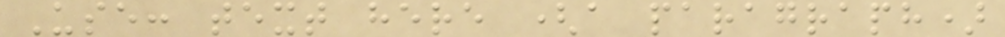Use: text here (a paragraph)
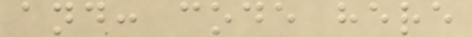and: code here
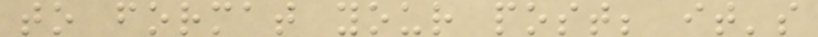to format your post; it's
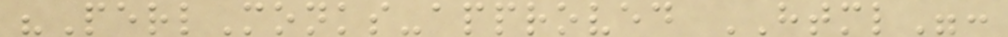"PerlMonks-approved HTML":
